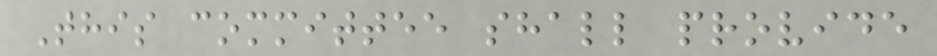This committee shall provide
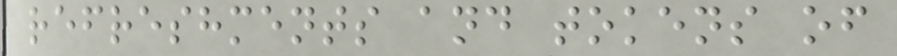refreshments and tokens of
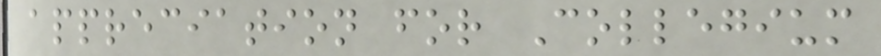appreciation for Collegium
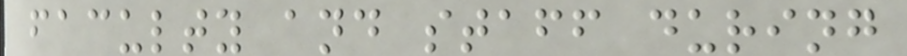faculty and staff during
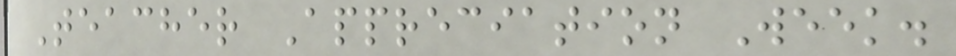Teacher Appreciation Week.
